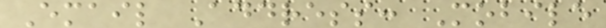Email Address: Mobile
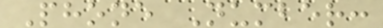Phone Number:
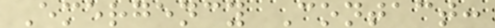Emergency Contact:
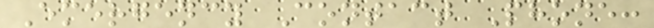Emergency Contact Phone:
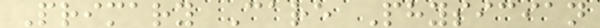Primary Care Physician
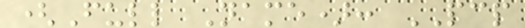(Full Name): PCP
